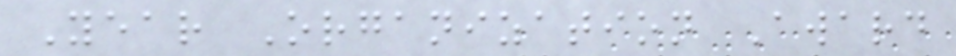Year Organization Award
